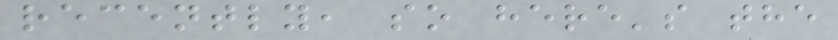recently, so here's the
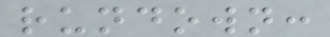rundown:
